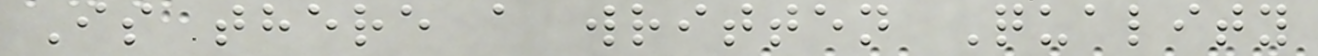Is there a written Quality
